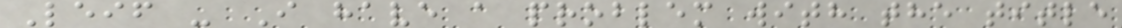Leif - I have a problem with the title
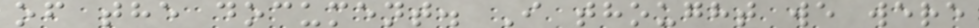of the document. I thought we were
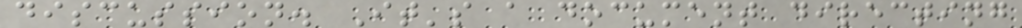discussion. It's a document directing
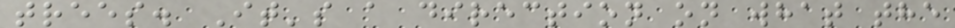trees. It's a direction on what the
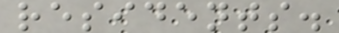residents.
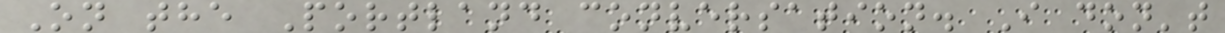On the Portland conversation. I don't
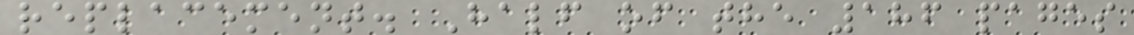replacement. Half of the 186 pages
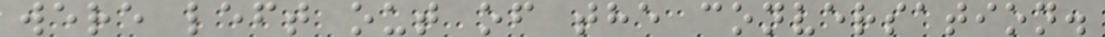were left out of the conversation.
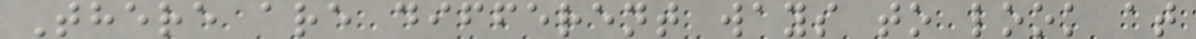There are different ways to look at
